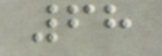68
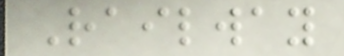Railway
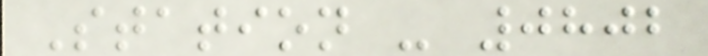Station - 0802
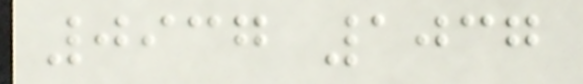0937 1037
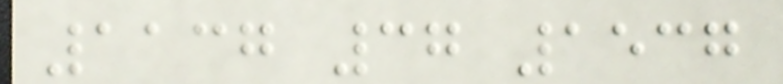1137 37 1537
